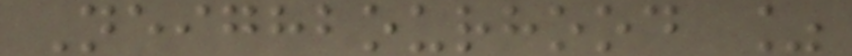Neighbourhood %
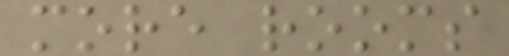more rooms
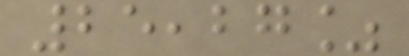25,27%
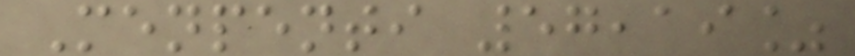Menpenti 57,19%
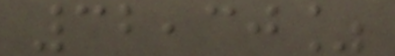32,30%
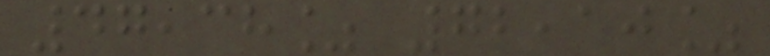47,38% 72,10%
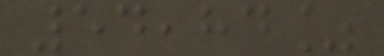54,84%
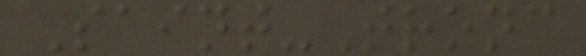Saint-Tronc
